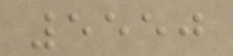5550
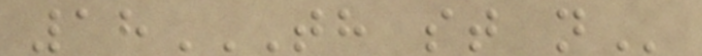18TH ST N
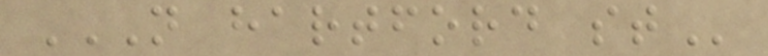N HARTFORD ST
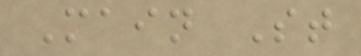Main St
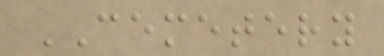CEMETERY
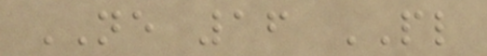NE 16 PL
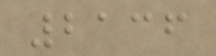2136
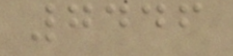7446
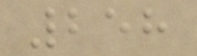258
